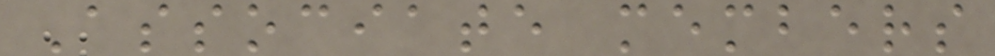Associate members
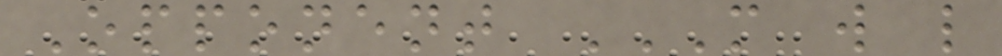Opponent M W L
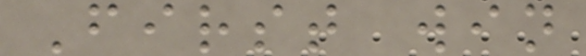First win
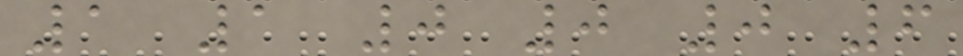1 1 0 0 0 6
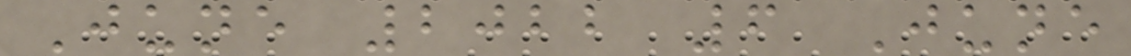June 2022 6 June
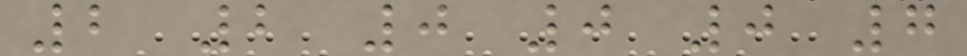2 2 0 0 0 7
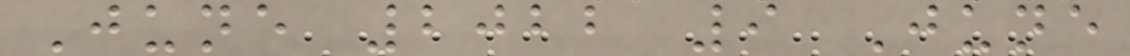June 2022 9 June
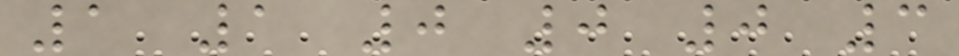1 1 0 0 0 3
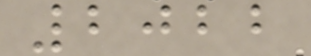2022
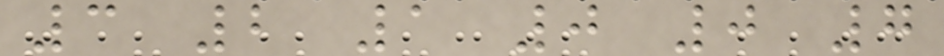3 2 1 0 0 7
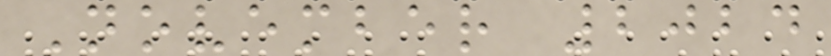November 2024
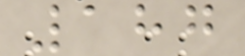187
